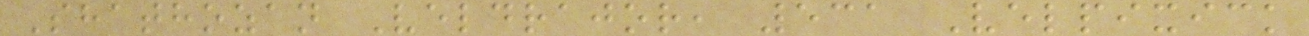Shathozan Veldrajor, 531 Velpixick
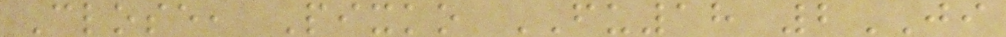Close, Pixko FU18 2JI
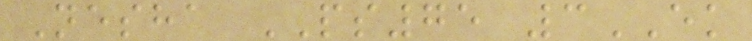Nesha PS75 3EK
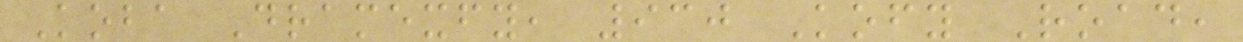Koba Dramexfy, 930 Kofy Road,
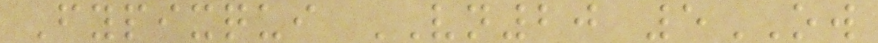Fypixqui VN20 5OW
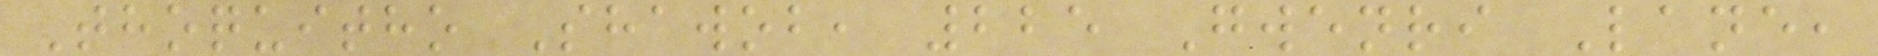Thoquitho Shawob, 225 Gwenri Lane,
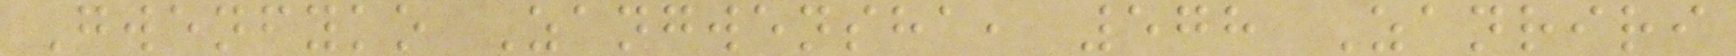Gwenfyko Zangwensha, 578 Zanriri
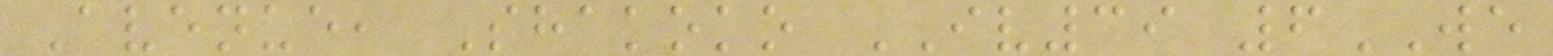Avenue, Shakoko IV39 6WE
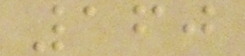160
